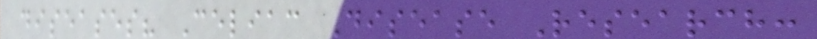diseases? Celiac Disease Research:
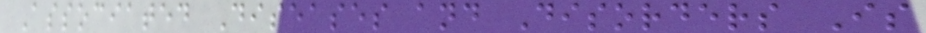Associated Diseases and Disorders Is
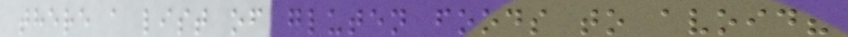there a list of gluten foods to avoid?
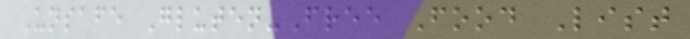Unsafe Gluten-Free Food List
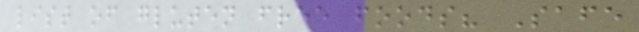list of gluten free foods? Safe
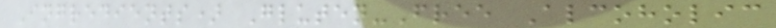Ingredients) Gluten-Free Alcoholic
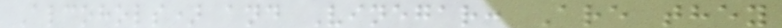Alcohols) and Vinegar: Are they
